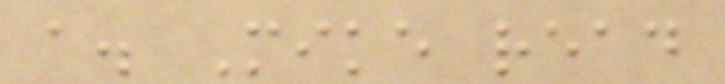a. Mike read
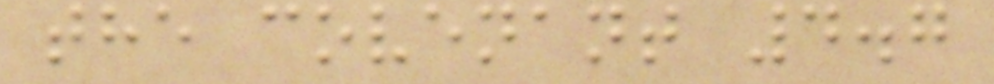the covenant 4.7
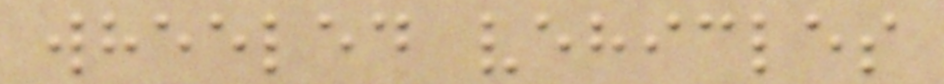wheeled vehicles
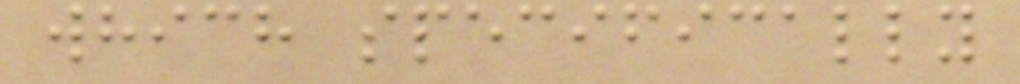which specifically
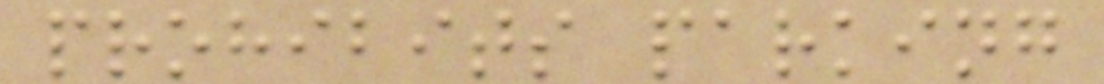prohibits parking
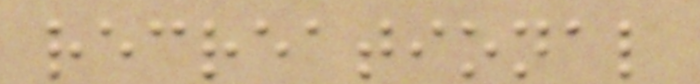recreational
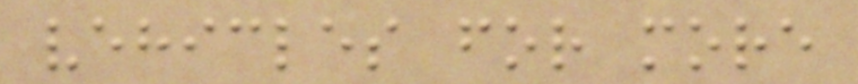vehicles for more
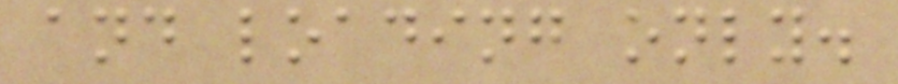and loading only.
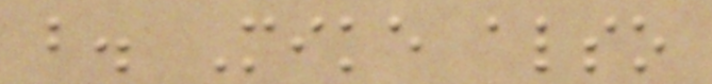b. Mike also
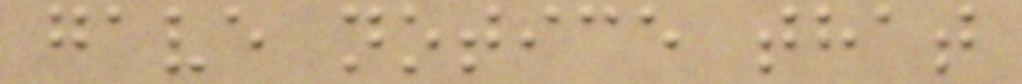gave notice that
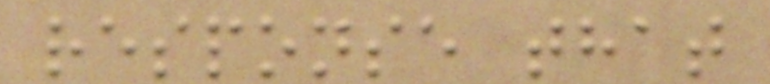response that
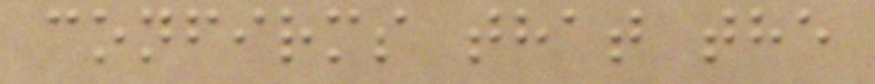confirms that the
